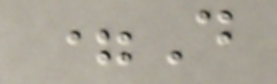=D
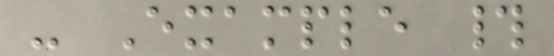- Example #
